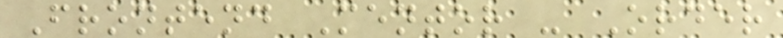Frontend Mentor - Order
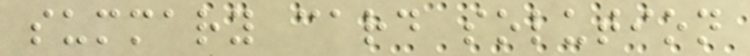summary card solution
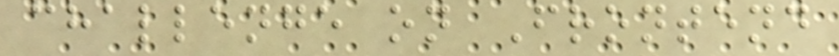challenge on Frontend
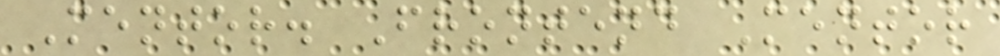Mentor. Frontend Mentor
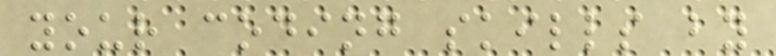your coding skills by
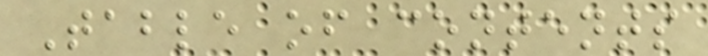Table of contents
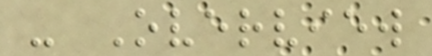- Overview
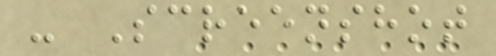- Screenshot
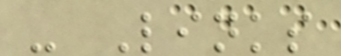- Links
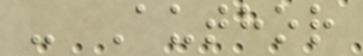- Author
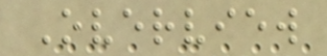Overview
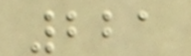221
